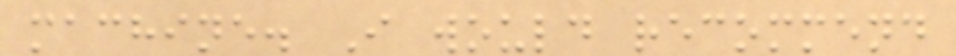machine. I would recommend
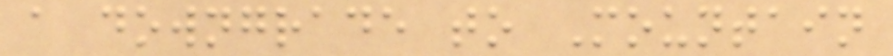a downgrade to Mountain
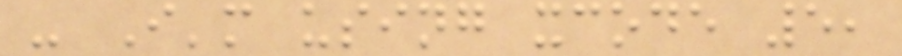- I'm using xcode 5,
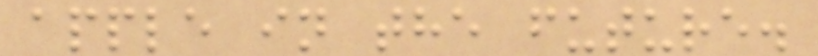apple in the future.
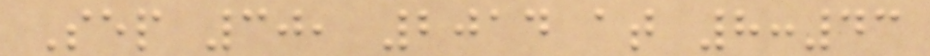Sep 30, 2014 at 8:43
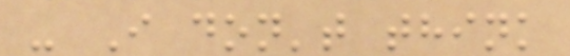- I don't think
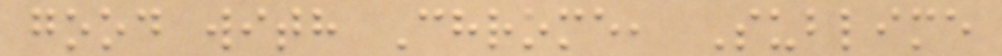good with Chrome, Sublime
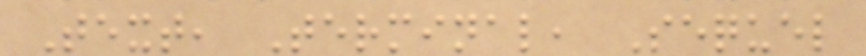Text, Terminal, Sequel
